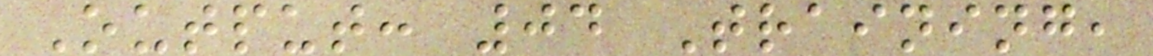Output: 04 Training,
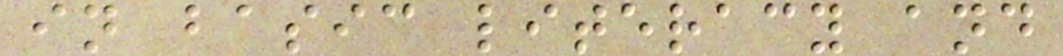in basic literacy and
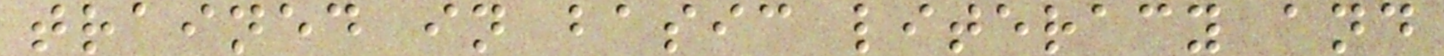trained in basic literacy and
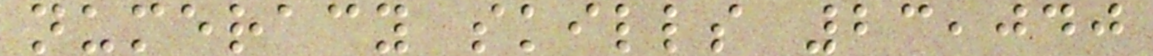numeracy skills 23,040
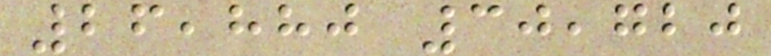26,880 30,720
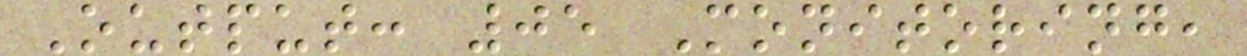Output: 05 Monitoring,
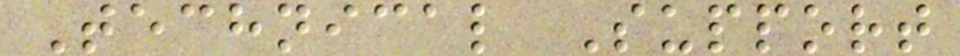Technical Support
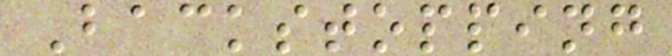Backstopping
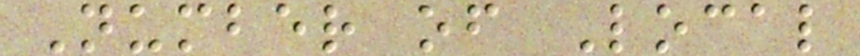Number of Local
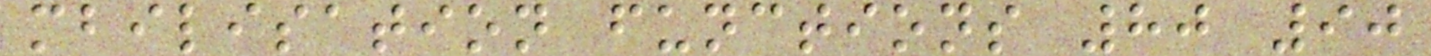mbilisation functions 80 90
